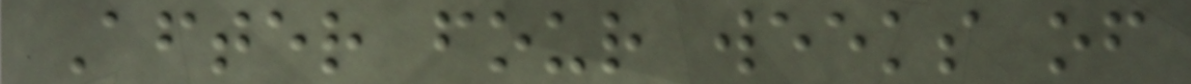After four weeks of
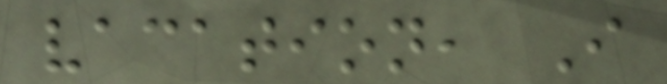vacation, I
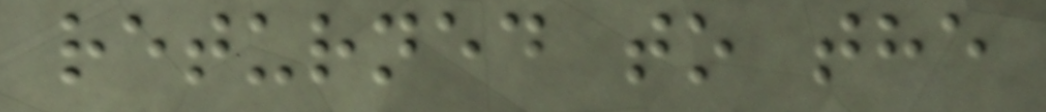returned to the
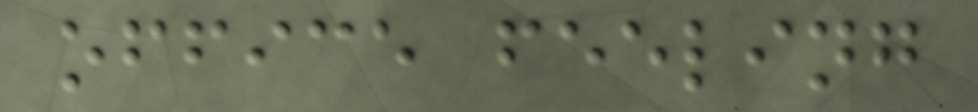office feeling
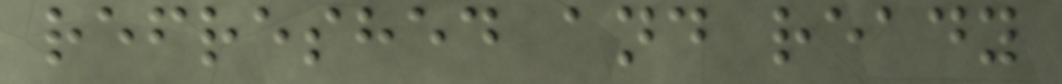refreshed and ready
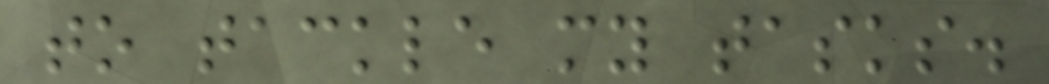to tackle my tasks.
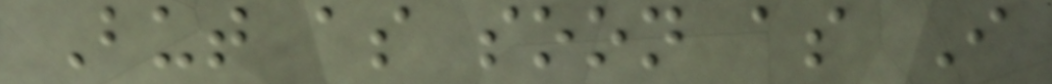But as soon as I
